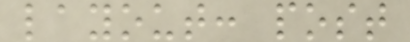layout: post
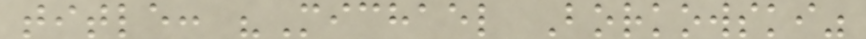title: "Michael Borkowski"
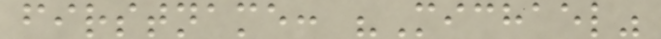firstname: "Michael"
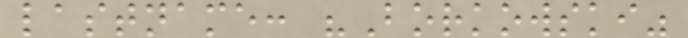lastname: "Borkowski"
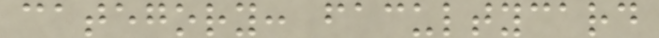category: facultycard
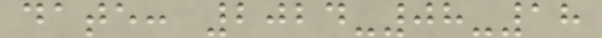date: 2024-08-18
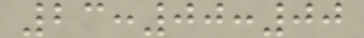23:00:00
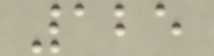125
